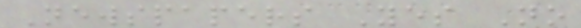Newspapers Yes No
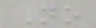No
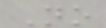No
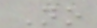No
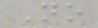No
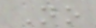No
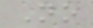No
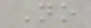No
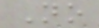No
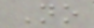No
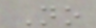No
